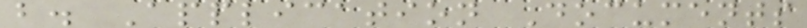b. Application Documents
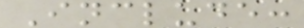Include:
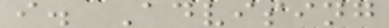i. Advising
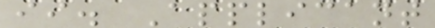ii. Applicant
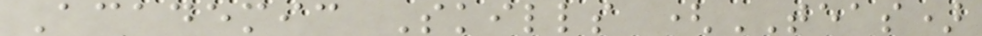Academic Skills (TEAS)
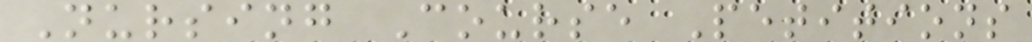Nursing Course Petitions
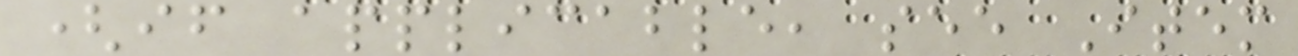(if applicable, see Item
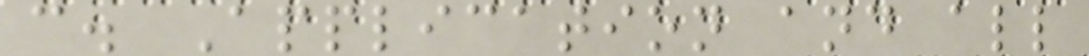c. Application and all
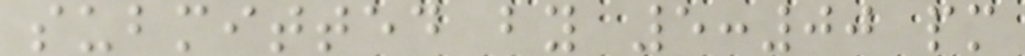submitted by 5:00 pm
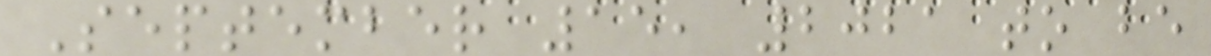September 15, 2021 to be
